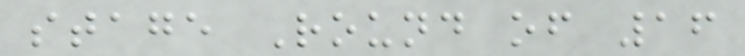stage Round of 16
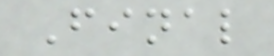Final
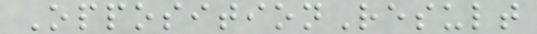OppositionResult
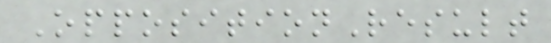OppositionResult
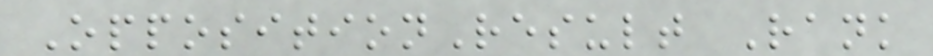OppositionResult Rank
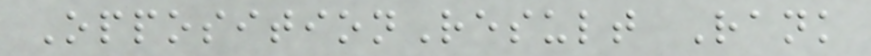OppositionResult Rank
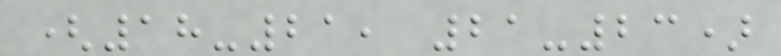(18-21, 21-23)
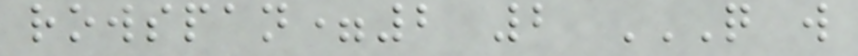rowspan=2 2 Q W
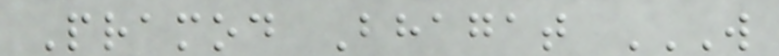Pramod Bhagat W
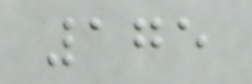175
